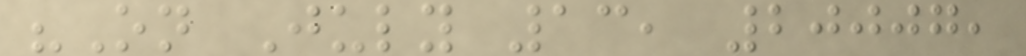"On July 13, 20007,
